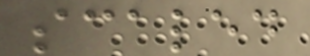scaled
